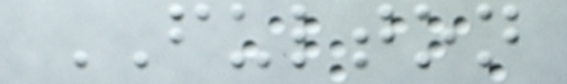FULTON
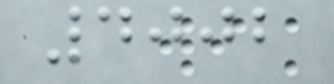4002
